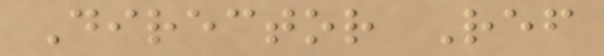Director Ref
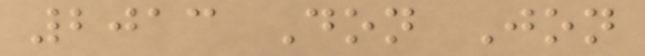2013 Don Jon
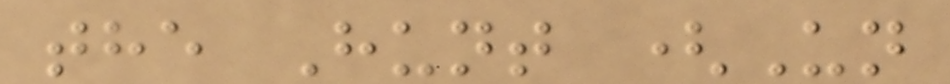the Hunt (Un
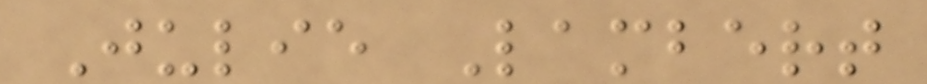Julie Lambert
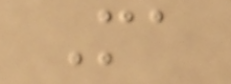Ma
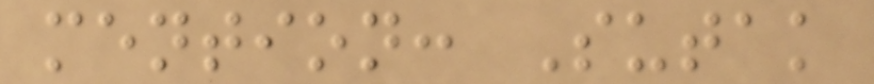mention: Sutak
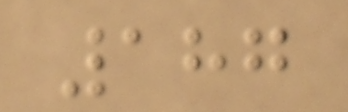187
